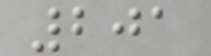201
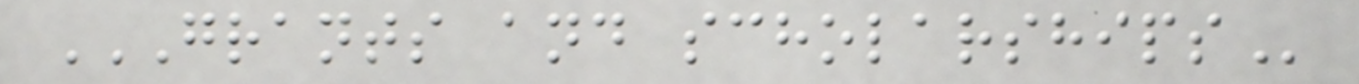GRANTS AND SCHOLARSHIPS
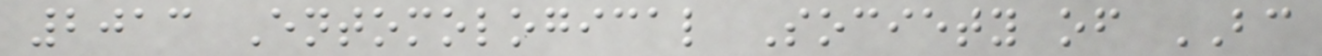2013 Entomological Society of BC
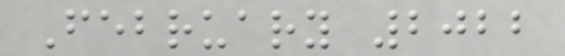February 2022
